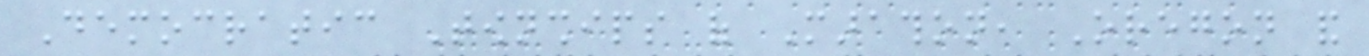Democratic Townships of Marathon, Oregon and
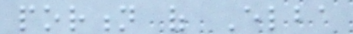portion of Elba
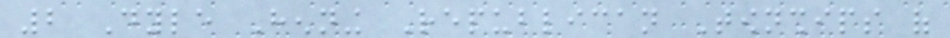2 Dyle Henning Republican Townships of
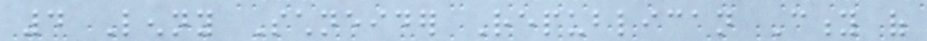4 Lenny Schneider Republican City of
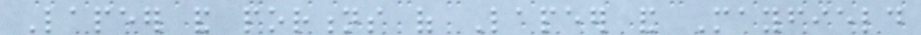Lapeer and portions of Lapeer and Mayfield
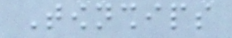Townships
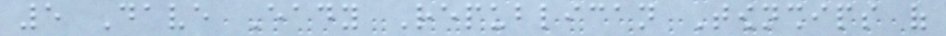5 Dave Eady Republican Townships of
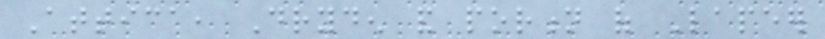Attica, Dryden and portion of Lapeer
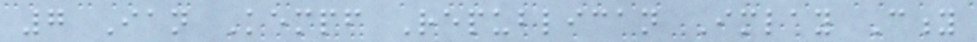7 Ian Kempf Republican Imlay City
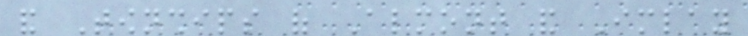and Townships of Almont and Imlay
